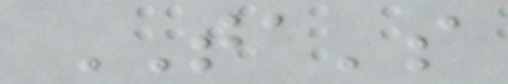TA's
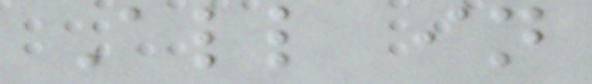All in
